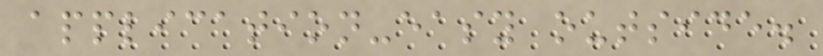application-easy outside.
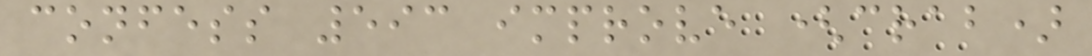confess 593 improve (crab)
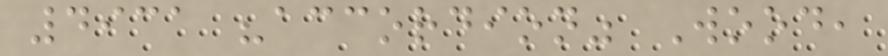4931 "accordion" Wood,
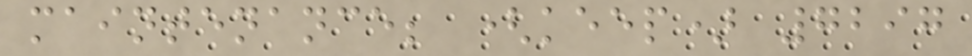maintenance; (keep) 7297
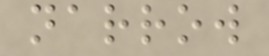narrow
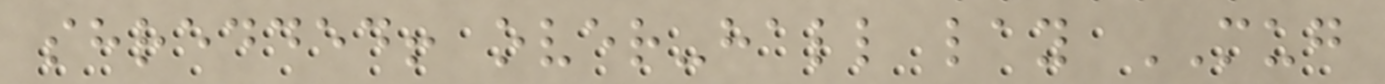shredded! over-hall lay MUG
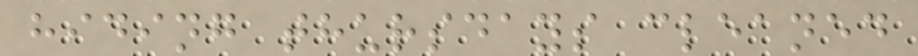hiding thursdays cleaned
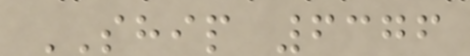SHIP 6376
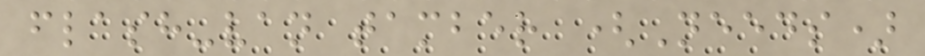flash-van tamber (Needs)
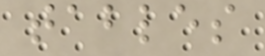tables
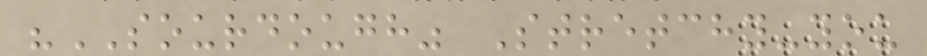"SOURDOUGH" Stretchy-you
